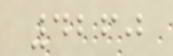4260
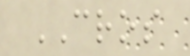CROS
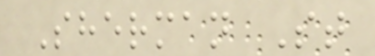Sherman St
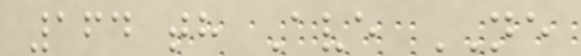164 th Ave NE
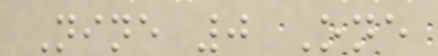Nine 0 One
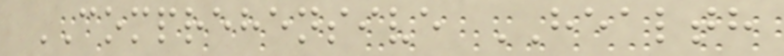COMPREHENSIVE HEALTH
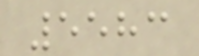5583
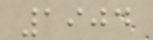1904
